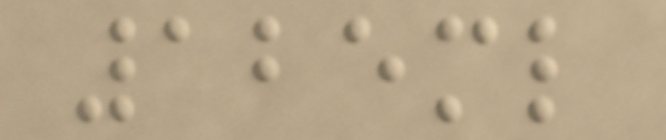125ml
